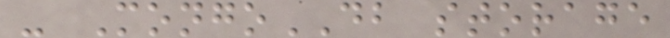- MongoDB storage
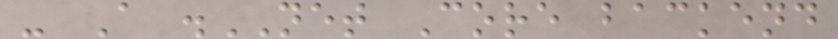- A .NET Core backend
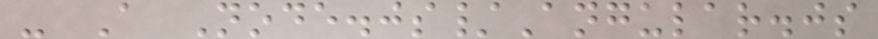- A Node.js/Angular.js
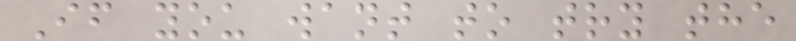If you want to try the
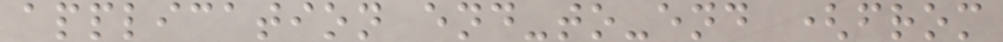application end-to-end (from
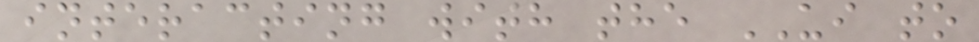interacting with the UI to
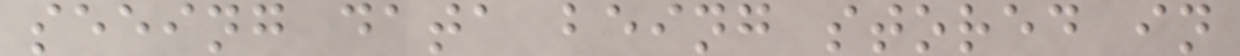seeing data being stored in
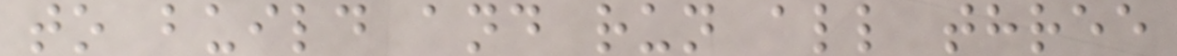to build and run all three
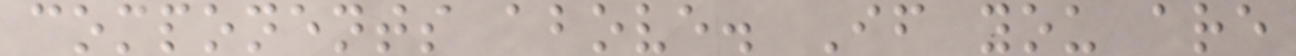components above. If you are
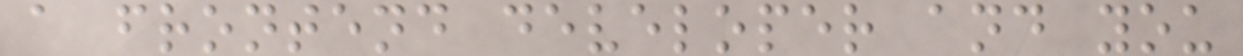a frontend developer and you
